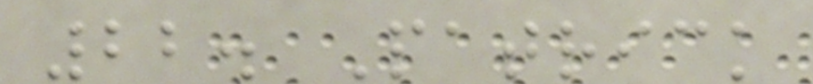22. Patrick
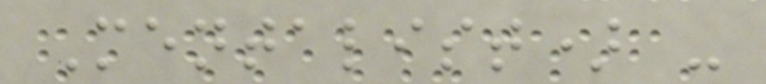Mentalist) -
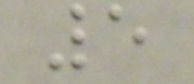5
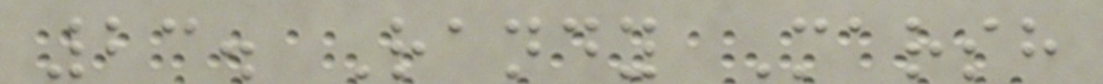23. Randy Marsh
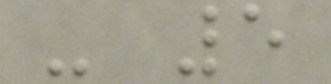- 5
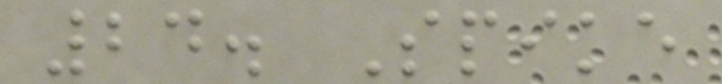24. Spike
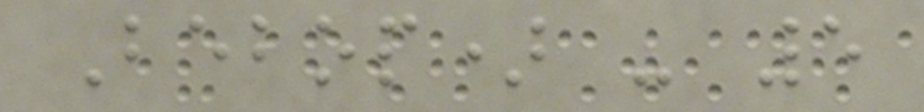Bebop) - 5
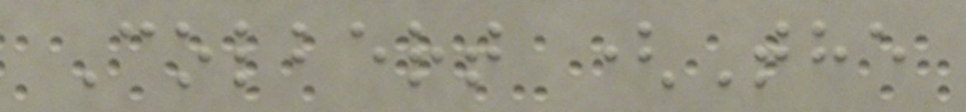Colbert (The
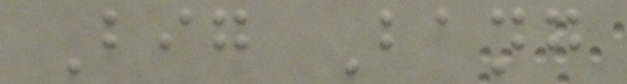Big Bang
